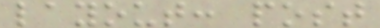layout: post
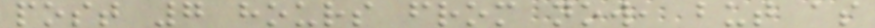post 7 hours from now, but as
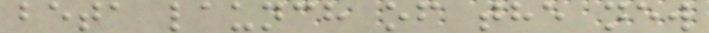beta launch of the new
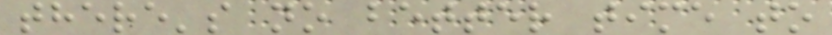there's no better time to
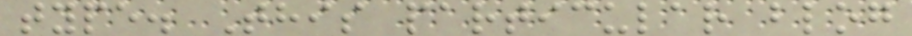type. This particular blog
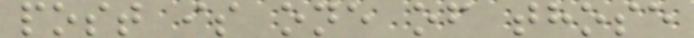post is one of those
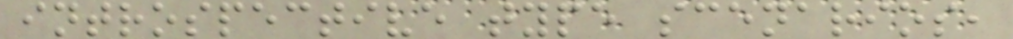introspective type scenarios,
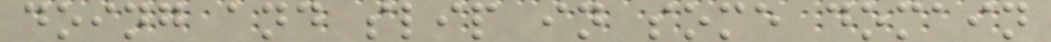doing and slip in some domain
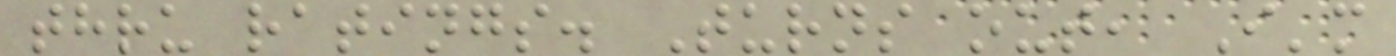thru ratings. Turns out, I'm
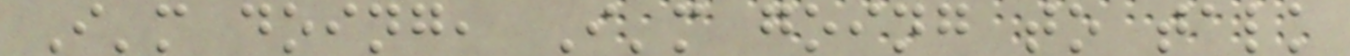I'm doing, I'm going to talk
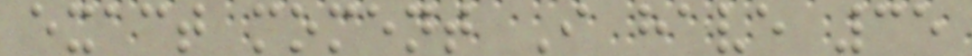exact moment I have 35
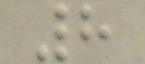8
